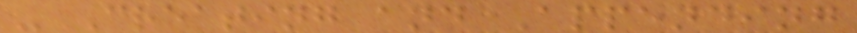- Creating and Appending
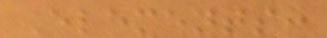Elements:
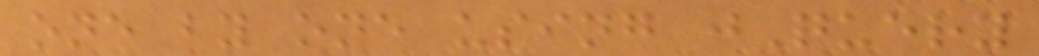one by one using jQuery
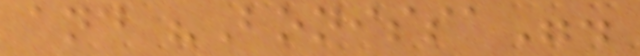and "Bonissa".
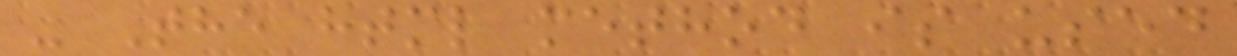- The html method is used
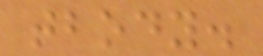tbody.
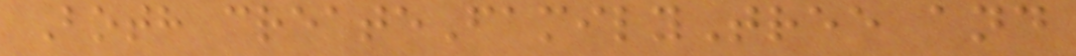Both createFamilyTree and
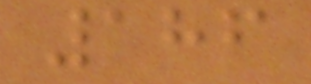186
